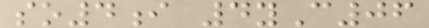so4i 4yC06
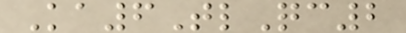Ka6TlQc2
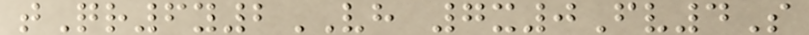tQr6y2VH 7x0Fv4S
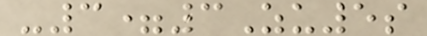-3=3Zu5s
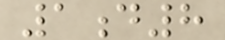1d8
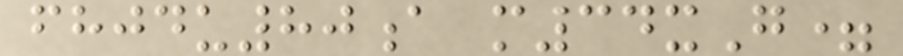fhjdu80a m34xG=
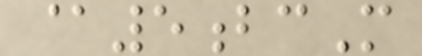@5bcM
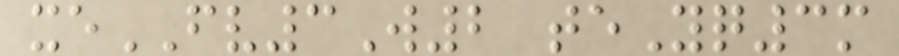xeFV3W2 teYq3m
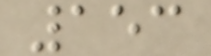153
